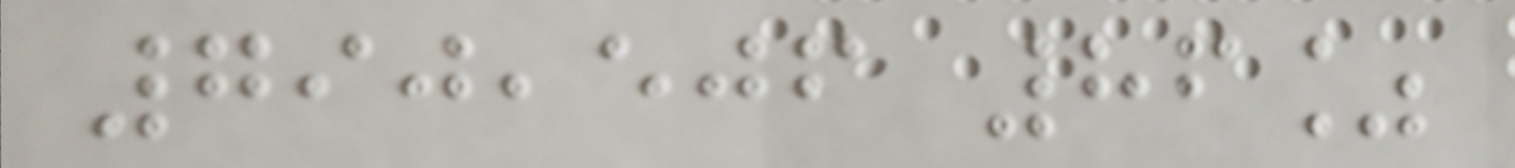790,506 86%
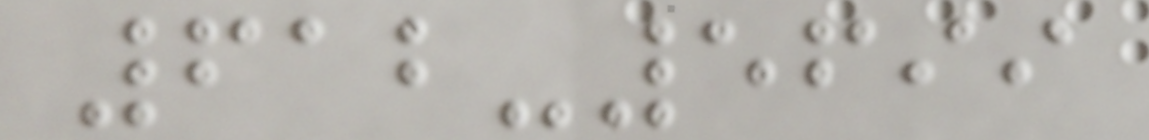612-5699
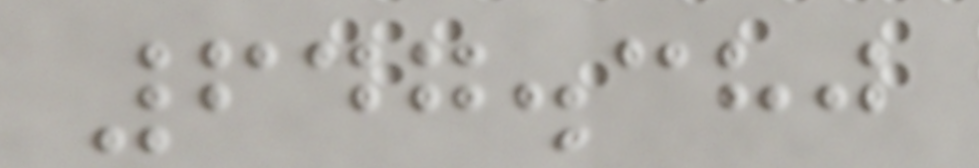647.380
